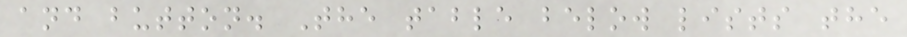and button. The table below lists the
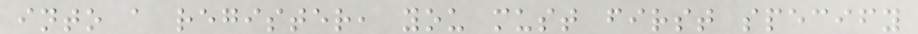into a register, you must first specify
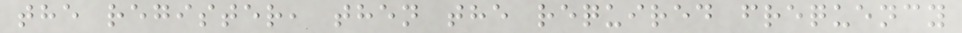the register, then the required frequency
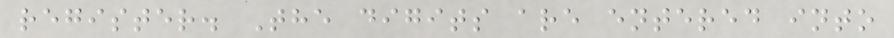register. The digits are entered into
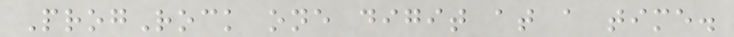ProgRock one digit at a time.
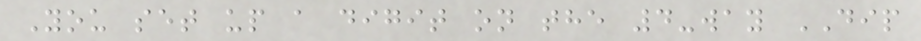You set up a digit on the 4-way DIP
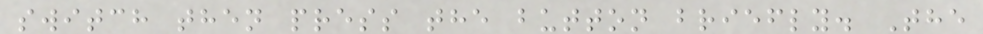switch then press the button briefly. The
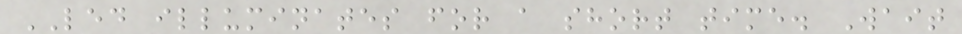LED illuminates for a short time. Wait
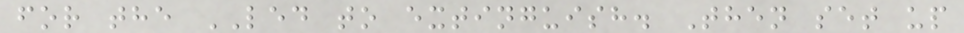for the LED to extinguish. Then set up
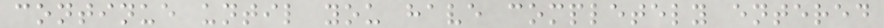continue until you have completely entered
